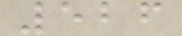526
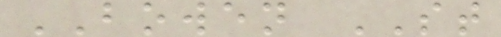BOWEN ST
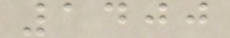1400
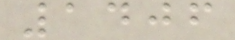1406
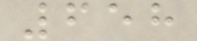658
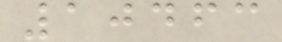10463
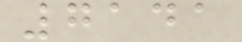7141
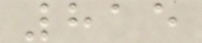815
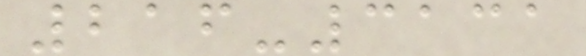216-3131
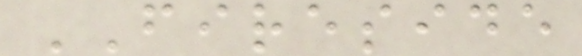FIRESIDE
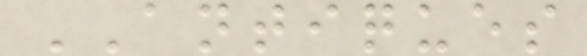ANTIQUES
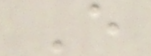E
